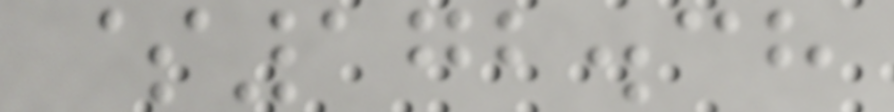$172.38
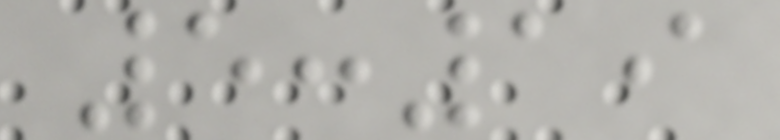5:19
